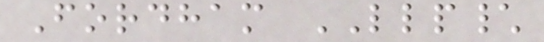Fordham LLP\
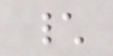\
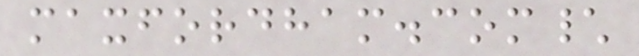maxfordham.com\
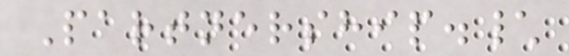Partnership.\
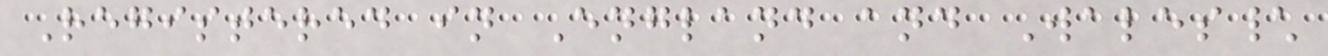Registered in England and Wales\
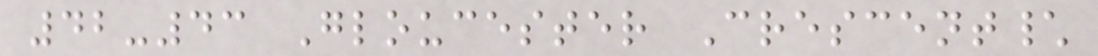42-43 Gloucester Crescent\
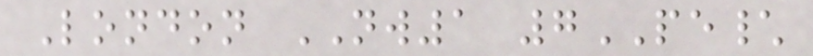London NW1 7PE\
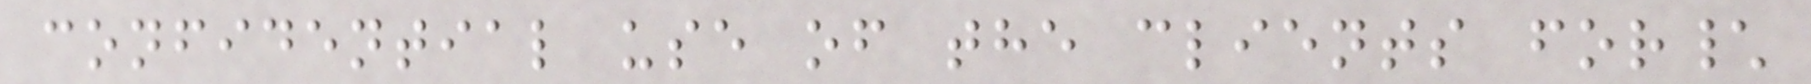confidential use of the clients for\
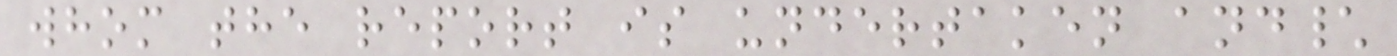whom the report is undertaken and\
